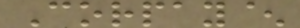Corpay^
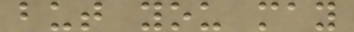but you may
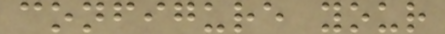configure your
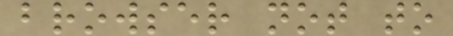browser not to
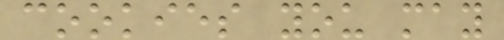cookies you may
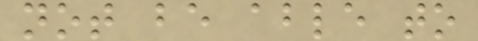not be able to
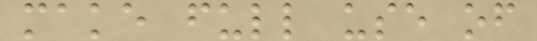make full use of
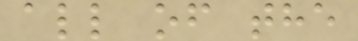all of the
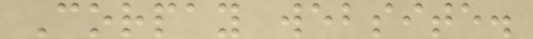Corpay website.
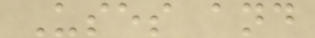Uses and
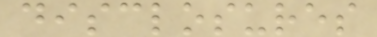disclosures
